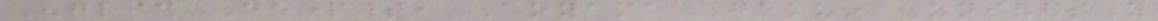English Department, Aoyama Gakuin University
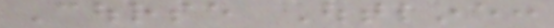Course Outline:
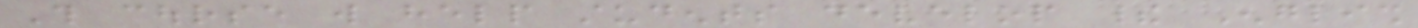This course will help students develop their English
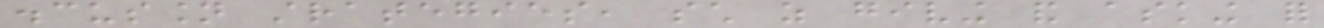discussion strategies, such as giving and asking for
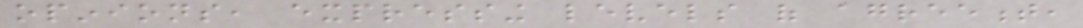opinions, expressing levels of agreement,
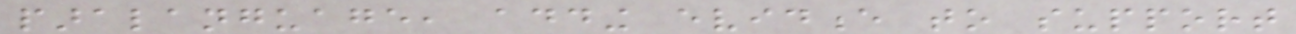paralanguage, adding evidence to support
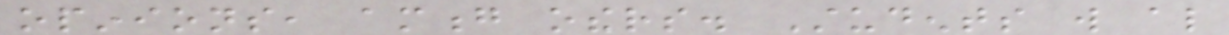opinions, among others. Students will also
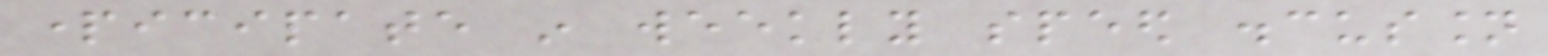participate in weekly speed discussion
